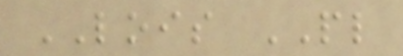LOIS PL
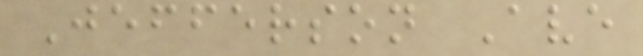Jefferson Ave
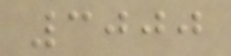3000
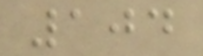104
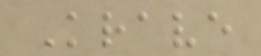Krave
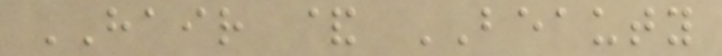HAIR & BEAUTY
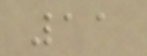11
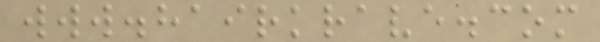www.hairkrave.com
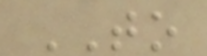TO
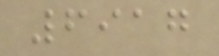6917
